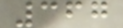367
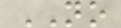NO
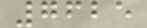7625
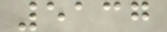5137
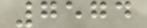7574
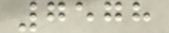7578
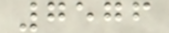7576
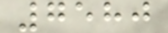7580
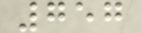757
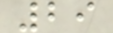29
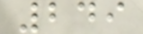249
